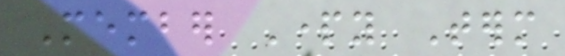Member Party Term
